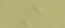A
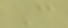C
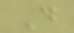D
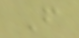F
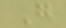G
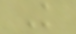K
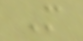M
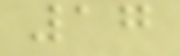17
